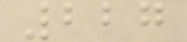227
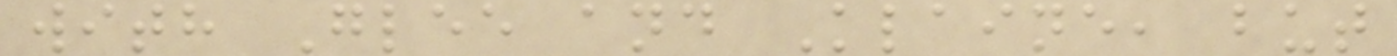with Glee and Klaine, but
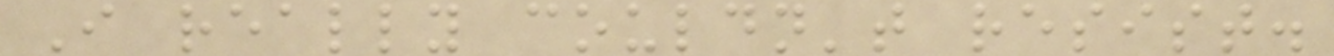I really couldn't resist.
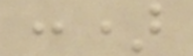:)
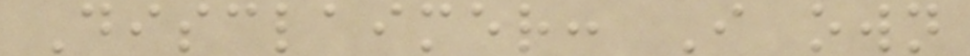Disclaimer: I own
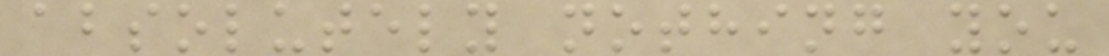absolutely nothing you
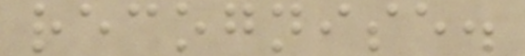recognise.
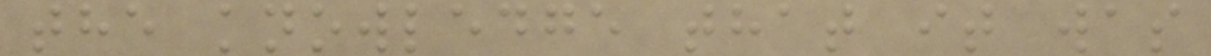the knowledge that it was
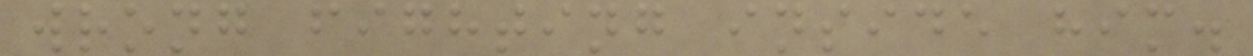wrong fighting inside him.
